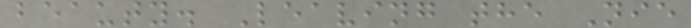beauty. Leaving the Nie
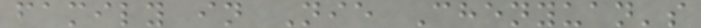family in Nie Chenyuan's
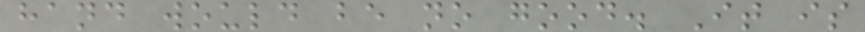hand would be no good. It is
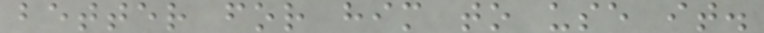better for him to use it.
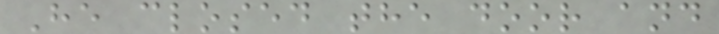He closed the door and
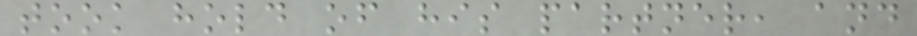took hold of his partner, and
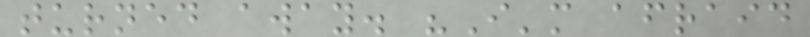turned away. "I'm afraid
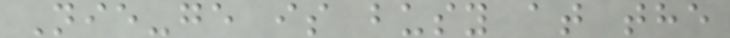Nie-ge is busy at the
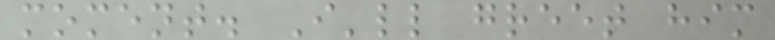moment. I'll greet him
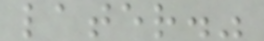later."
